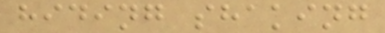hiding shaking
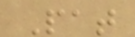Pat
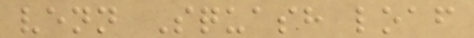venn Squash loaf
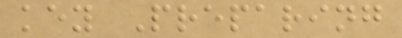key Preparing
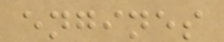engines
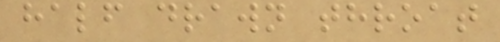half drawn throat
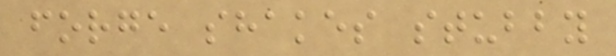forge shakes stubby
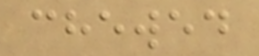chewed
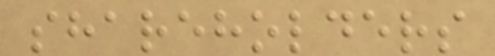shareholders
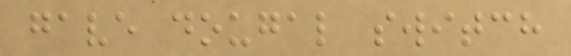gave dougal switch
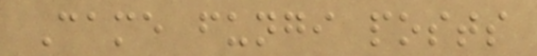Came fungi posts
